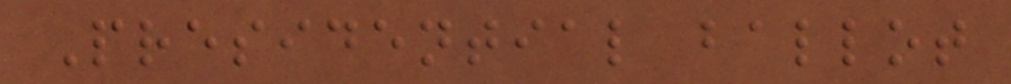Presidential ballot
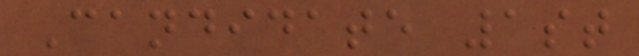Candidate 1st
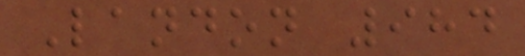Landon 984
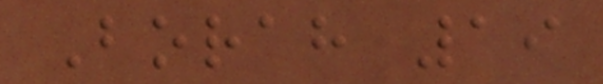Borah 19
